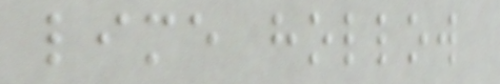lime hollow
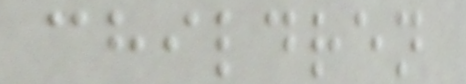children
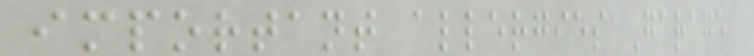important allergies Garage
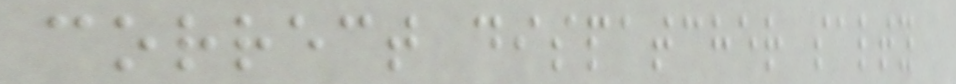correct dispatcher salty
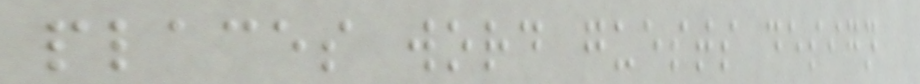places word guests design
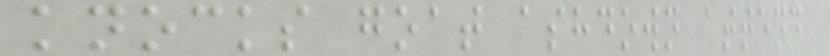knocks goat ashdown attend
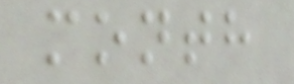month
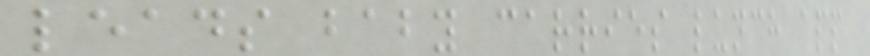leads baby carries lunch app
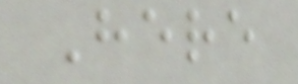Here
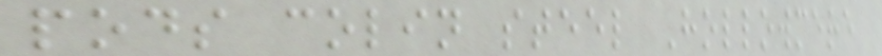pods colin steel Hollowmere
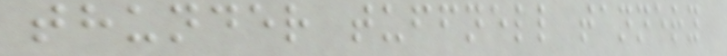thunder tuffnell tannery
